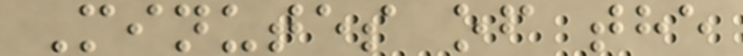Minutes of the
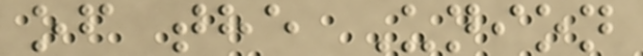of the Union
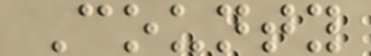County
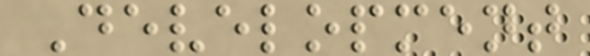Development
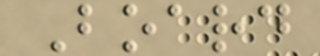Board
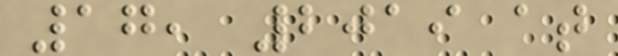17, 2019 at
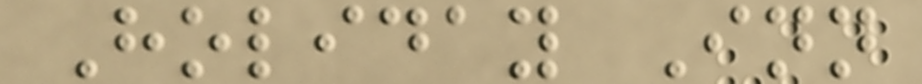Holiday Inn
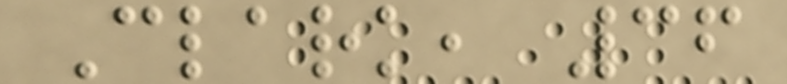Clark, 36
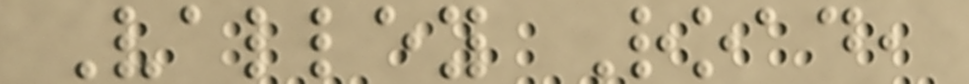Valley Road,
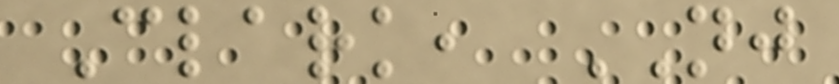Clark, NJ
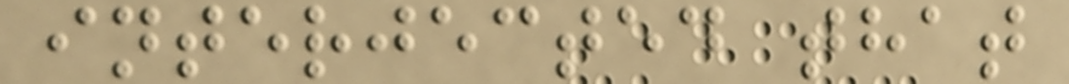interjected that
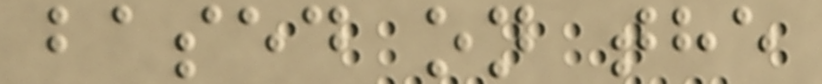based on the
